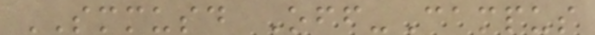SMMUSD Off-Campus
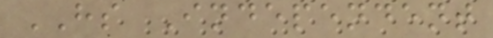HS Independent
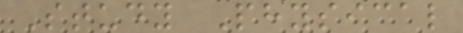Study Physical
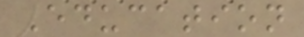Education
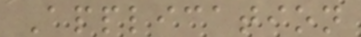Application
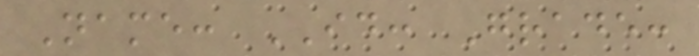Name: ID: Grade:
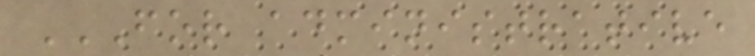FOR ADMINISTRATIVE
